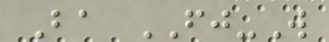Ba FJ-W
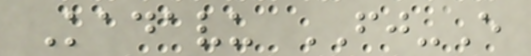Kadavu FJ-E
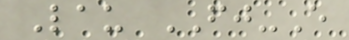Lau FJ-E
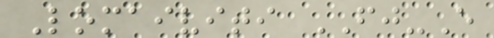Lomaiviti FJ-E
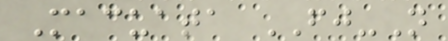Macuata FJ-N
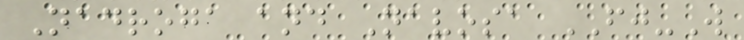Nadroga and Navosa FJ-W
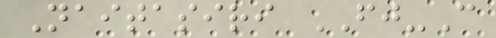Naitasiri FJ-C
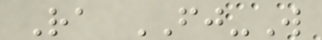Ra FJ-W
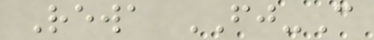Rewa FJ-C
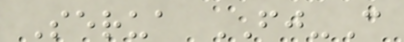Serua FJ-C
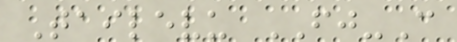Tailevu FJ-C
